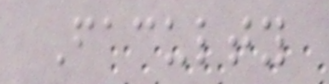Faculty
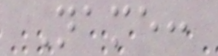Name:
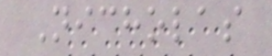Nicholas
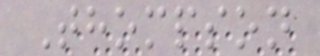Thompson
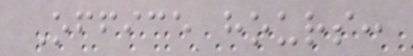Office hours:
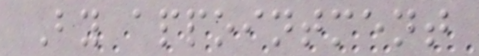By appointment
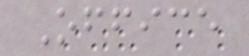Office
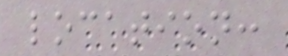location:
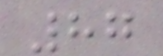87
